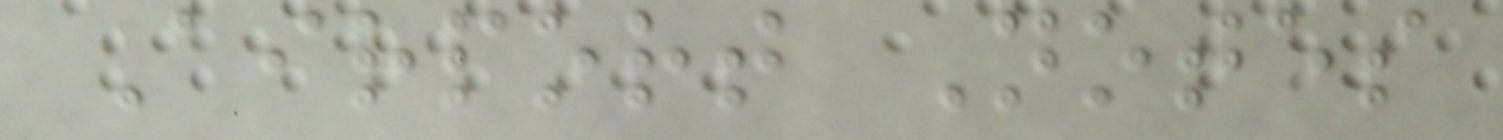Airport Notes
